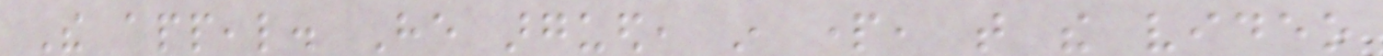The appeal. He argued, in part, that the video
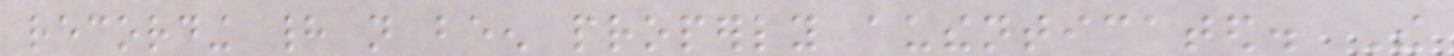recording had not been properly authenticated. The
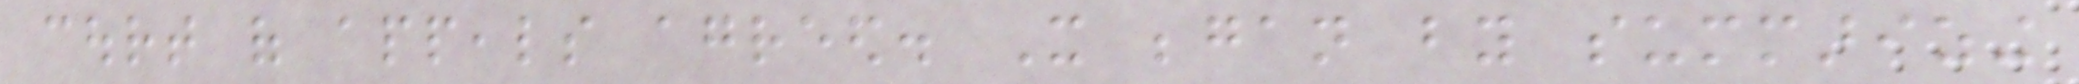court of appeals agreed. It began by summarizing
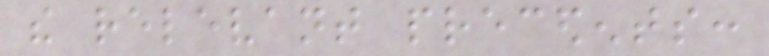the relevant precedents:
